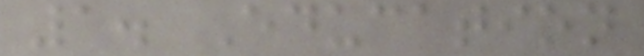1. Education
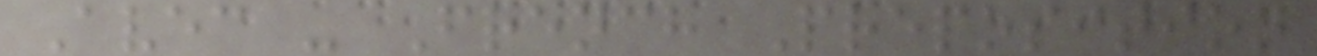Avec - French Preposition
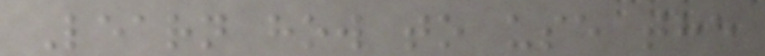Learn how to use the
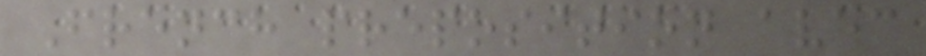French preposition avec
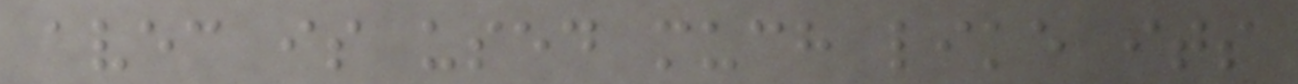avec is used much like its
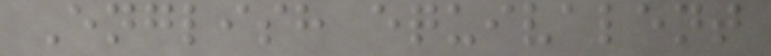English equivalent
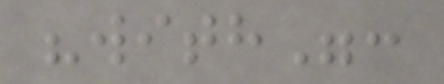"with":
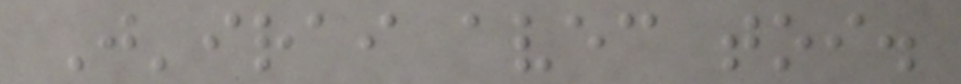J'irai avec toi.
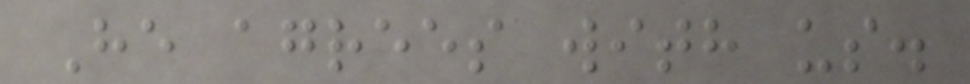He agrees with us.
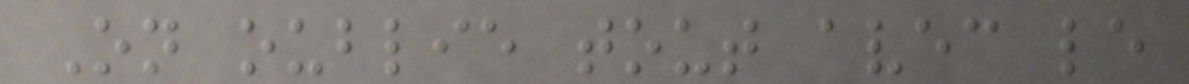On oublie tout avec le
